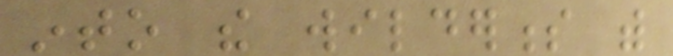into the wilderness with
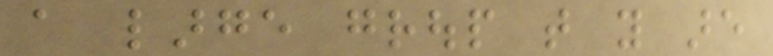a large group that you are
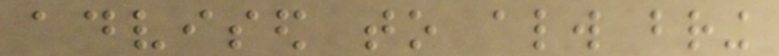advised to always bring
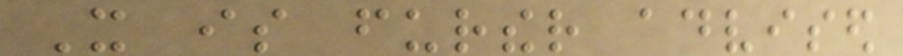It is further advised
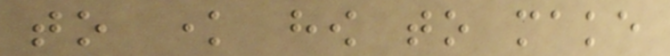to know how to make
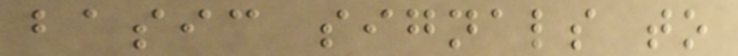basic signals to
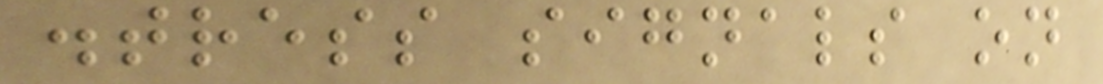distress signals on
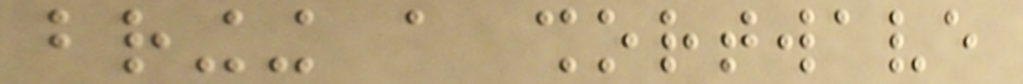bringing a shortwave
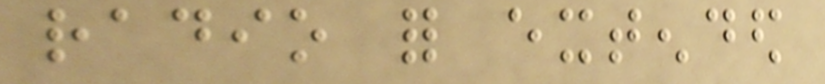radio for extended
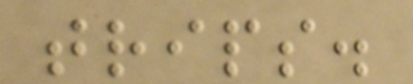trips.
